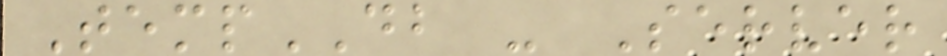TempDB - Server
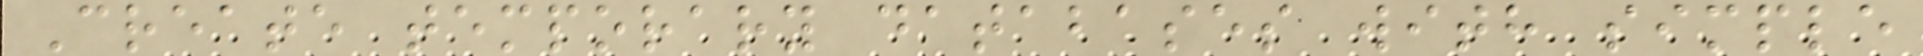Create temporary databases with simple
